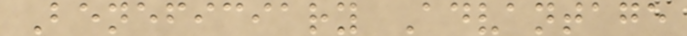Beneficiary Advantage
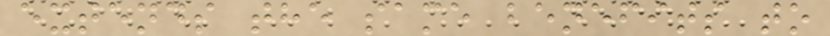extends the same benefits to
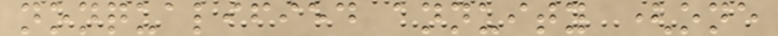nonqualified annuity (one
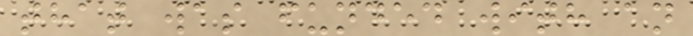that was funded with an
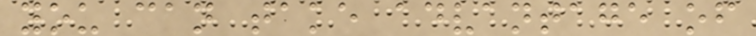you can take advantage of
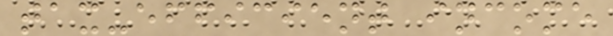tax-efficient income
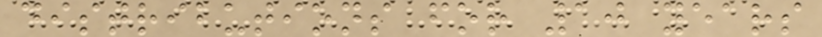distributions for 10 years
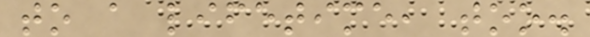to a lifetime, too.
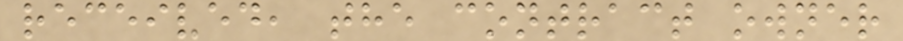received, the contract owner
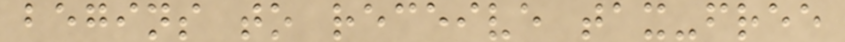begins to receive tax-free
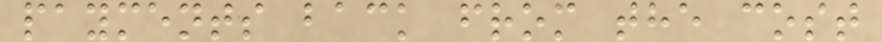payments back from the cost
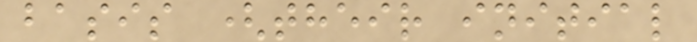basis (their initial
